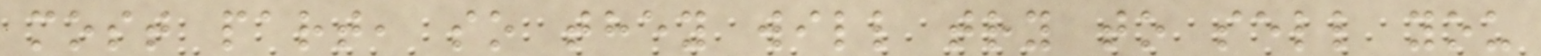most part, so they will try to sell you
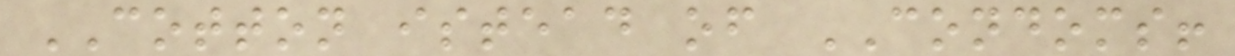COTTON istead of CONDOMS!
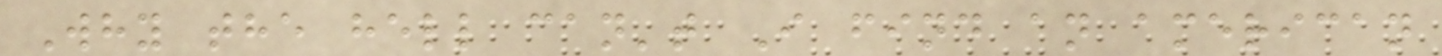Why the hell can't I find an american
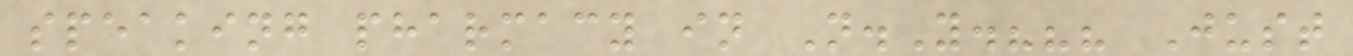speaking pharmacy in N.Y.??? Just
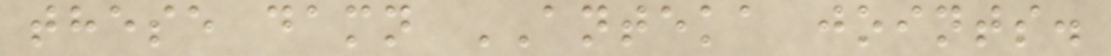these damn ANTEKA joints.
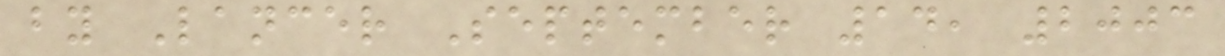by Lancer September 14, 2003
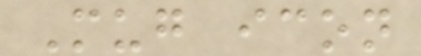Mug icon
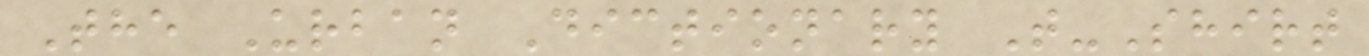The Urban Dictionary T-Shirt
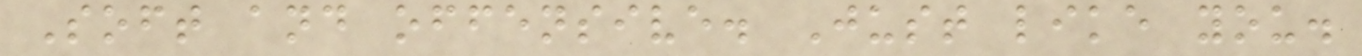Soft and offensive. Just like you.
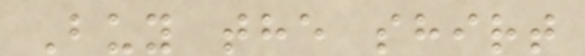Buy the shirt
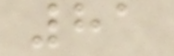81
